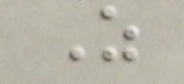As
